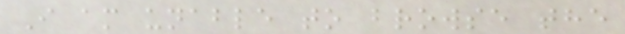I am unable to browse the
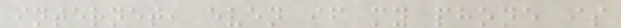internet, even if my phone is
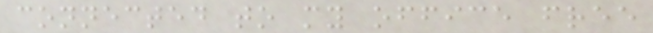connected to my office free
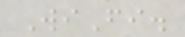WiFi.
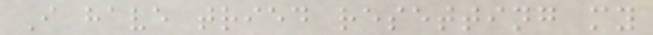I have tried resetting my
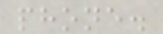phone.
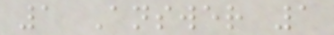1 Answer 1
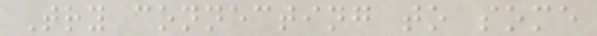Try connecting to some
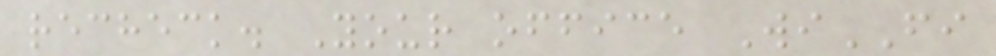recheck. Your office WiFI
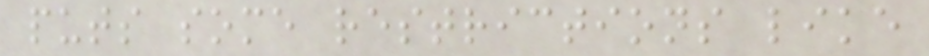puts some restrictions like
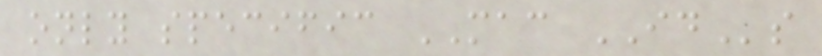only specific MAC IDs
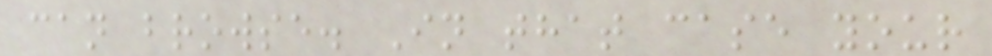can browse. In that case your
